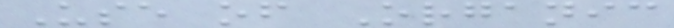Use of Organic
